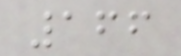166
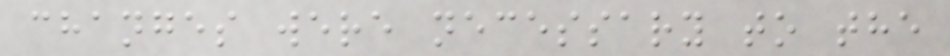changes were necessary to the
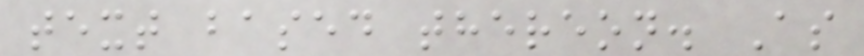text based thereon. As
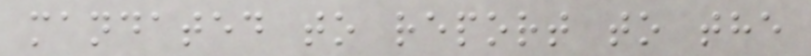mandated to report to the
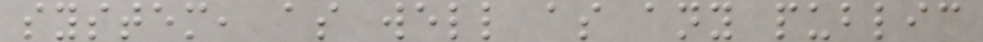system, as well as any public
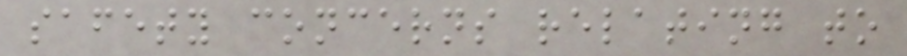safety concerns relating to
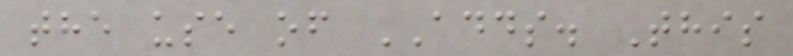the use of ADDS. This
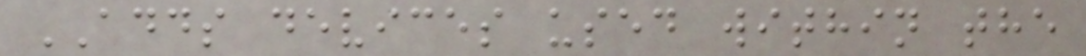ADDS devices used within the
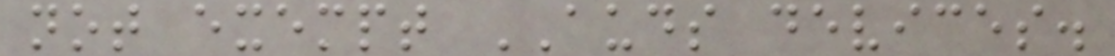not exempt AUDS devices.
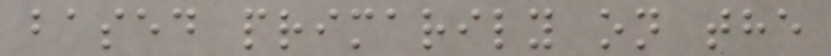based primarily on the
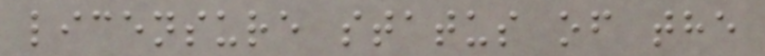licensure status of the
